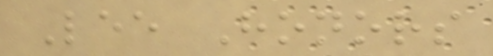Lee Honors
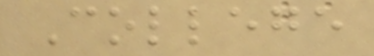College
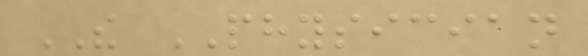THE PHYSICIAN
